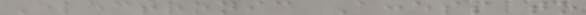Electronic Access to
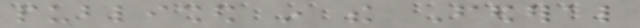published in the Federal
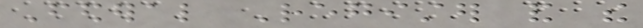Federal Register and the
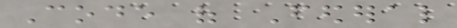Code of Federal
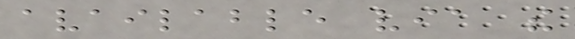available via the
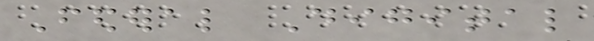Federal Digital
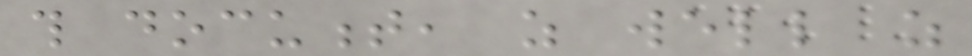this document, as well as
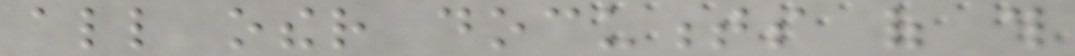all other documents of this
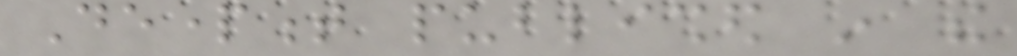Department published in the
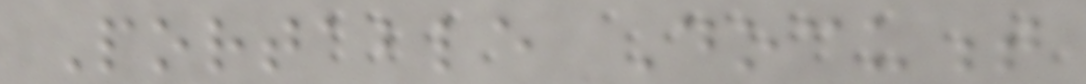Portable Document
